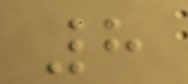8
